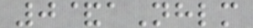0&aNhlm
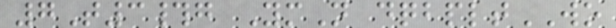7T3#g YmN dqbpltWO
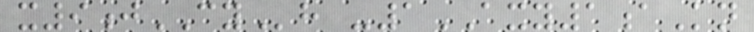x9jCYh -1AXY1aKn
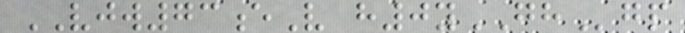VJW73eV h0yGHgp
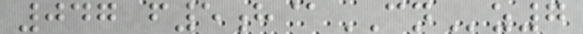047 f5h@CNz7
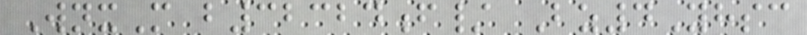WnxM b32324f/ Bz4Yhsc
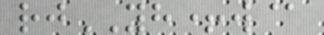rjYH+w@
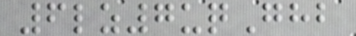6lz7uqGhb
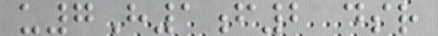u7H1f2 dsr
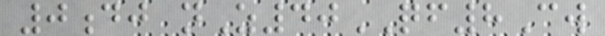0dj nZ40QF8Cw
